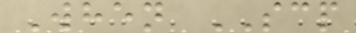When SCP
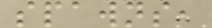spawns,
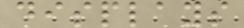displays
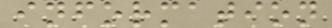information
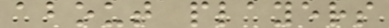about players
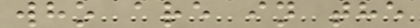who are in the
